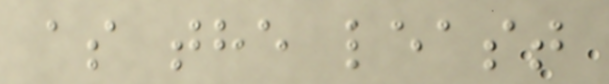as the least
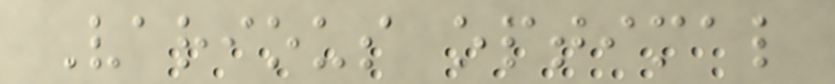Various optimal
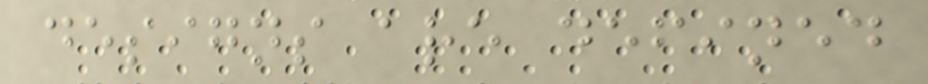designs are defined
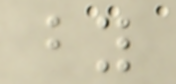by
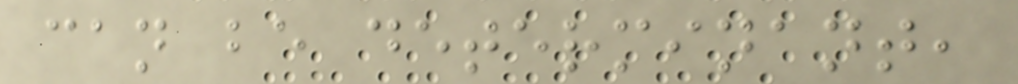can be determinant,
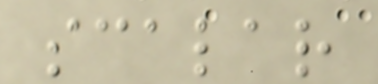scalar
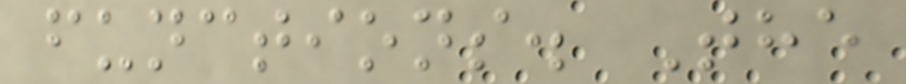functions. The
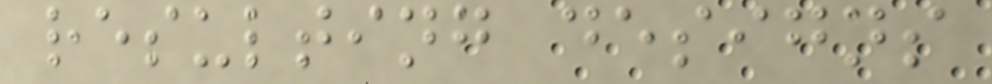resulting designs
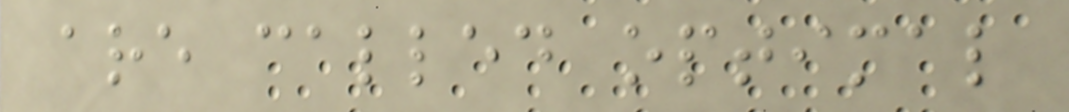are called optimal
